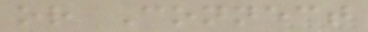or Connect
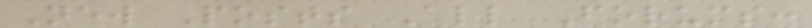New Posts All Forums:
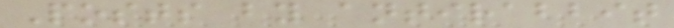Posts by antirabbit
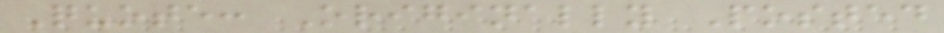Quote: Originally Posted
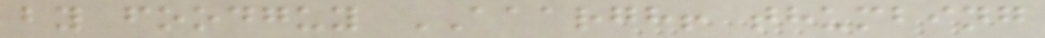by foodguy AAARGH! thumbing
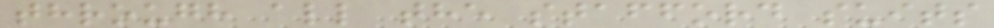through all the stafford suits
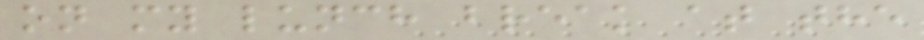on my lunch break at the
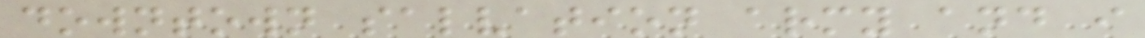downtown salvation army and i
